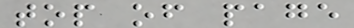top of page
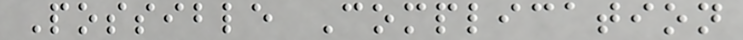Possible Complication
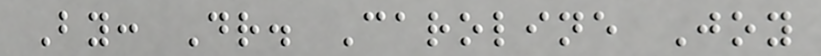By: Dr. Caroline Joy
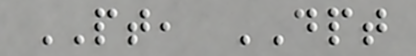PT, DPT
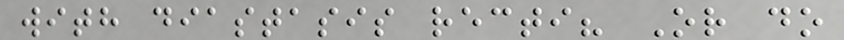with diastasis recti? Or do
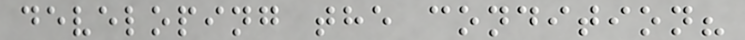developing the condition?
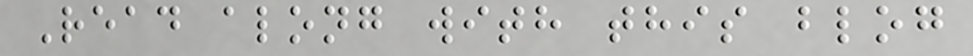Read along with this blog
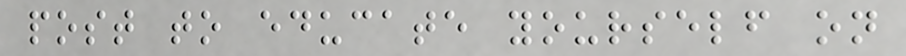post to educate yourself on
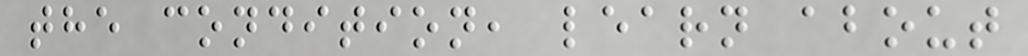the condition, learn about
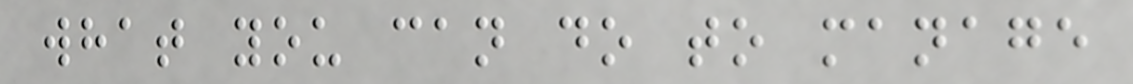what you can do to manage
